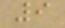9
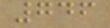746
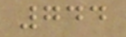744
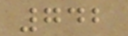742
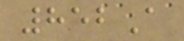852A
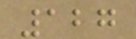127
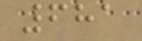681
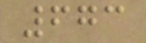673
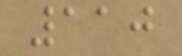110
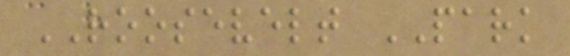ROOSEVELT PARK
